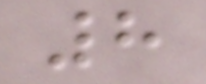8
